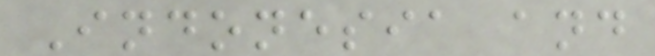Indonesia and
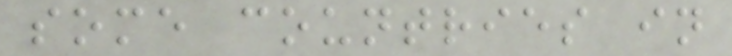some countries in
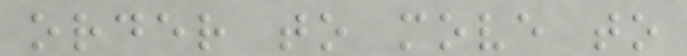order to move to
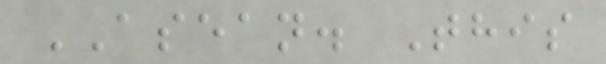ASEAN. This
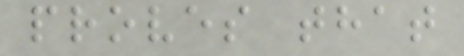proves that
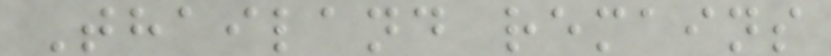Thailand remains
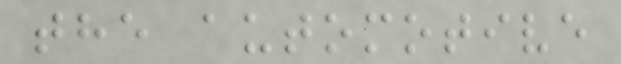the automotive
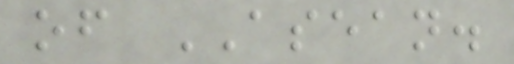of ASEAN.
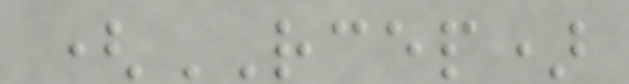(RCEP)
